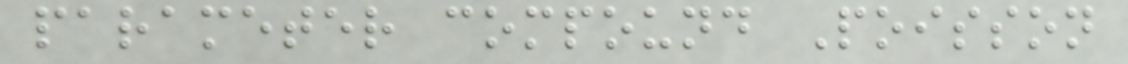parameter compound Poisson
